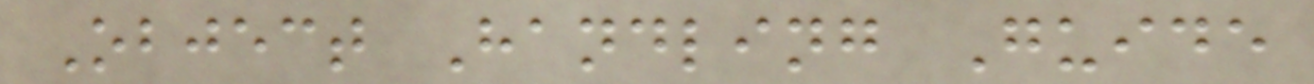Object Handling Guide
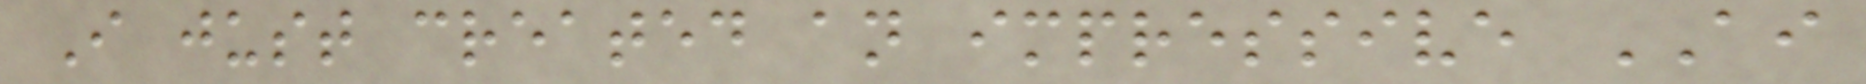I just created an impressive AI
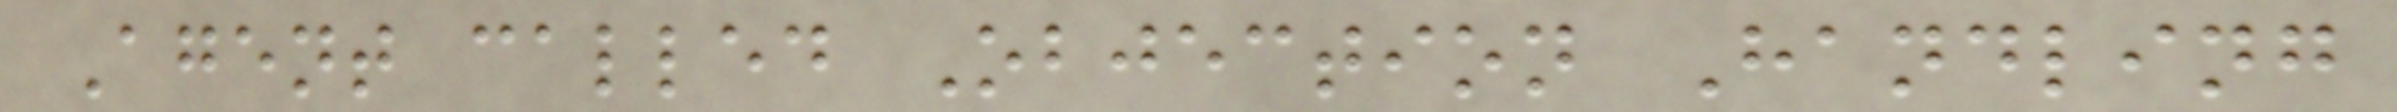Agent called Objection Handling
